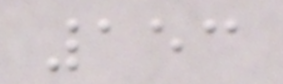153
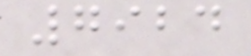7924
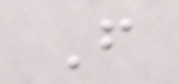F
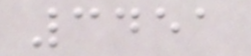3451
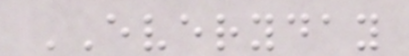EVERYDAY
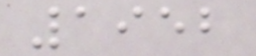1952
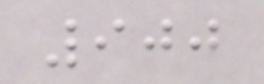900
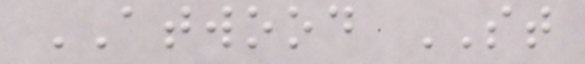ATWOOD ST
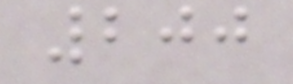200
